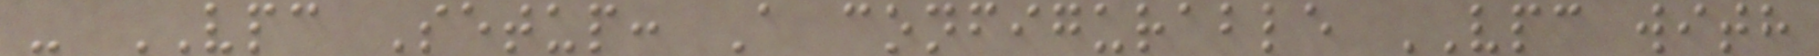- VPC Setup: A configurable VPC with
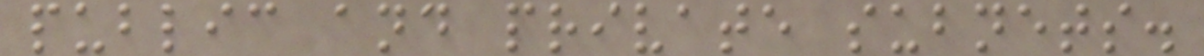public and private subnets.
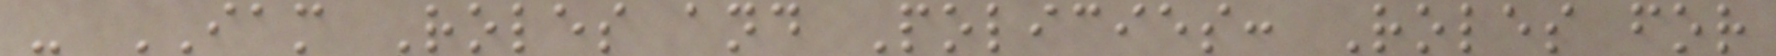- IAM Roles and Policies: Roles for
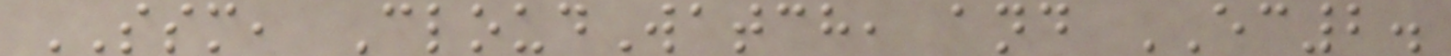SSM, CloudWatch, and EC2.
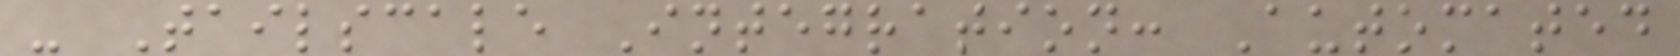- Tailscale Integration: Automated
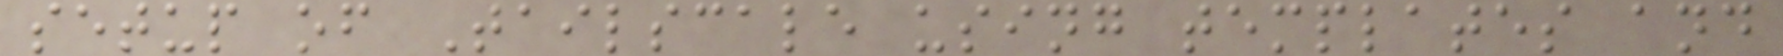setup of Tailscale using templates and
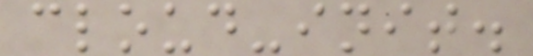cloud-init.
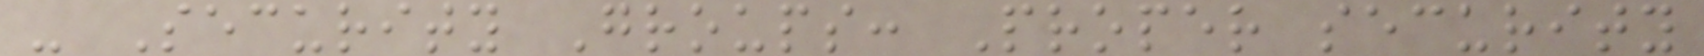- Security Groups: Proper security
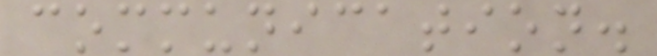communication.
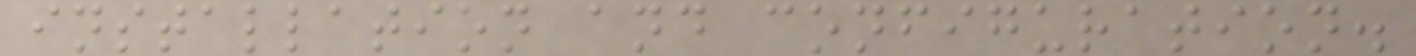installation and configuration.
